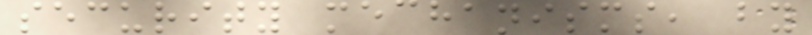security mechanisms, by
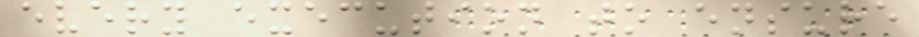every execution to ensure
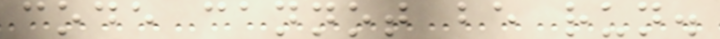code cannot be run.
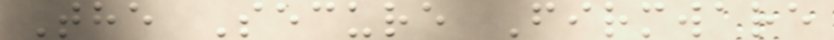The Secure Firmware
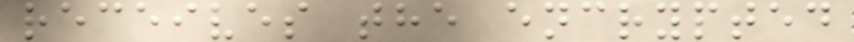receives the encrypted
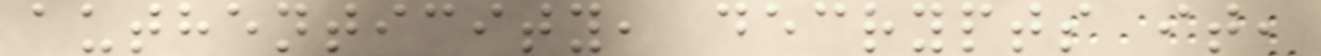authenticity, decrypts it,
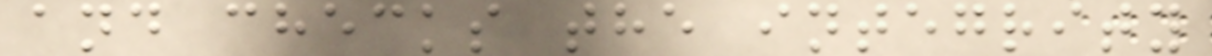and checks the integrity
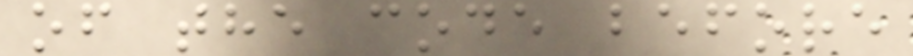of the code before
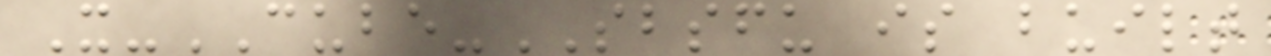X-CUBE-SBSFU is built
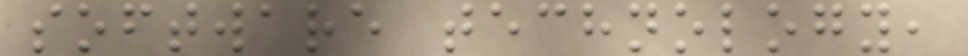software technology,
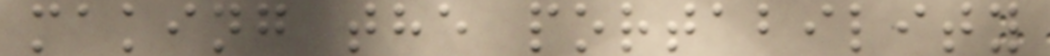making the portability
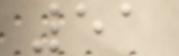51
